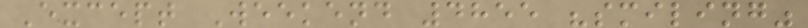Except Weekend 4855 "smiling"
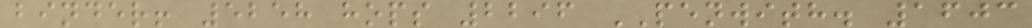binder! 5258 hops 2296 PENWITH. 1603
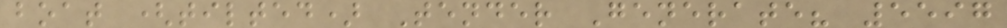boat (tilted) Tender Generate? 5597
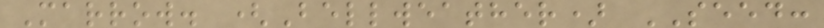Marrow. (Bellweather) SEED:
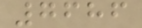7686
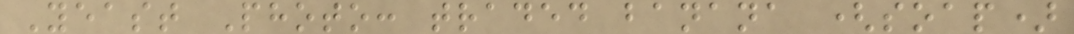Yeast Photo: traded banana (soap)
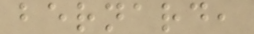bernard,
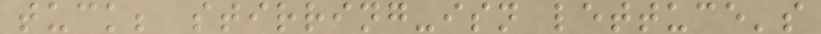tuck; stirring-isn lettuce's
